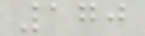170
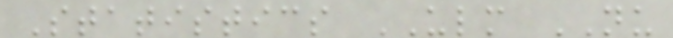Statistics ULM NU
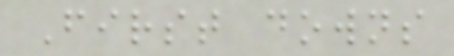First downs
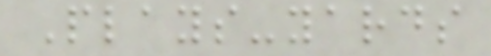Plays-yards
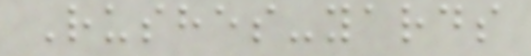Rushes-yards
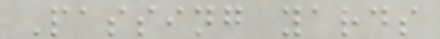Passing yards
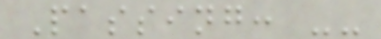Passing: --
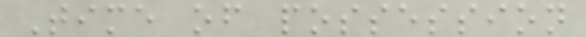Time of possession
